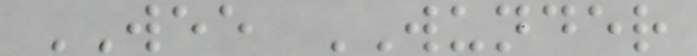WEE WUNDER
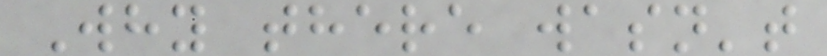Why there wasn't
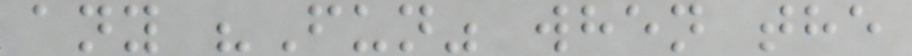any "Fun" when the
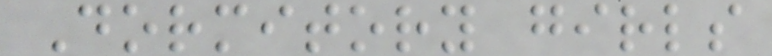Dormitory girls
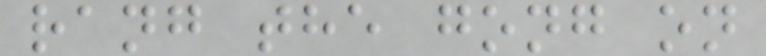rang the gong on
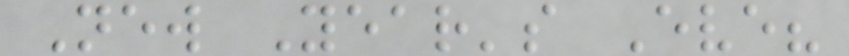New Year's Eve?
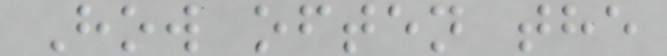How often the
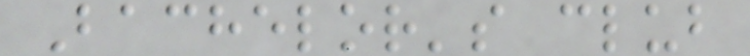Bachelor's club
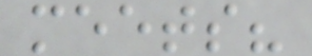meets?
